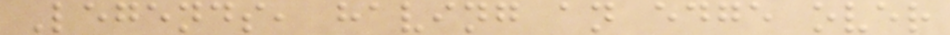Legends, having an edge over
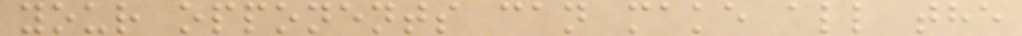your opponents can make all the
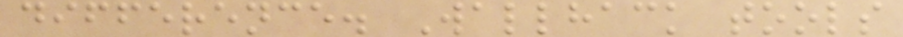difference. Wallhack tools
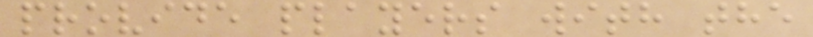provide players with the
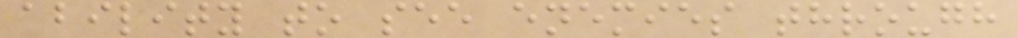ability to see enemies through
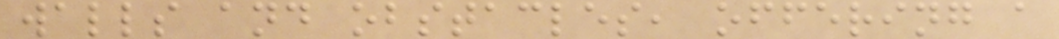walls and obstacles, offering a
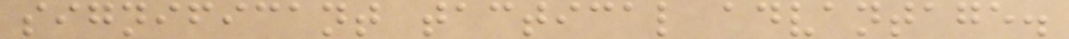significant tactical advantage.
